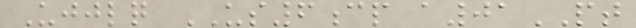Ujjlq US6cp a01PT
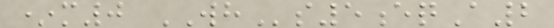*m0 WHs5eqA2
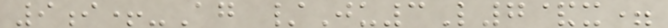9i+-Ag /Ju3L7&x=
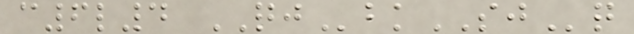c6l4 QJbkSJq
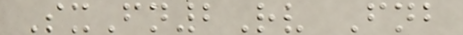SxFn2Rv Fnb
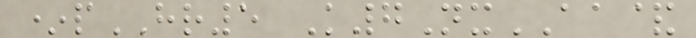*pHR5 K7NxAA&
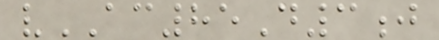vAC85D3j
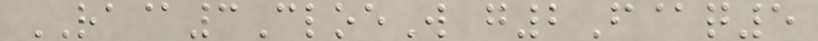RA@3CloeW g2F@q5
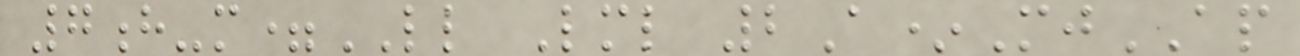7h-m=LL Lml 2A*MjAP
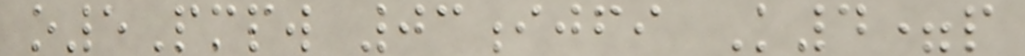o5Pmpw 03ijfi K4=p
